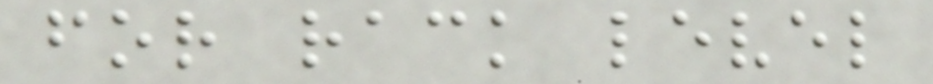for rack level
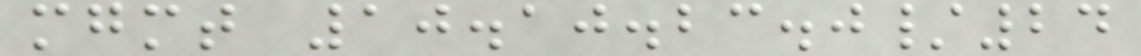mgmt 10.10.23.0/24
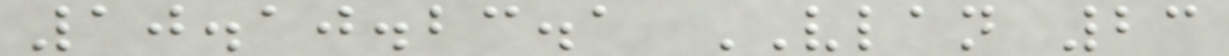10.10.23.1 VLAN 23
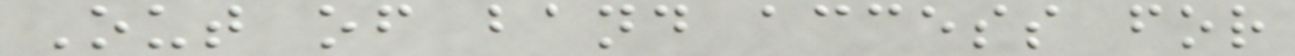Out of band access for
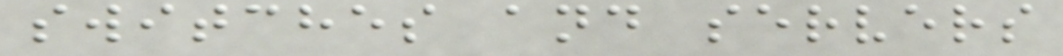switches and servers
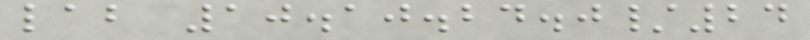lab 10.10.24.0/24
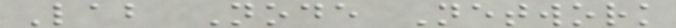Lab Node Network
